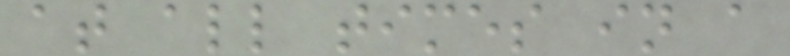at all times in a
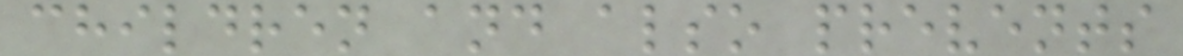children and also prevents
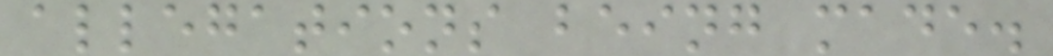allegations being made.
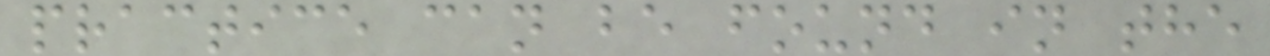practice can be found in the
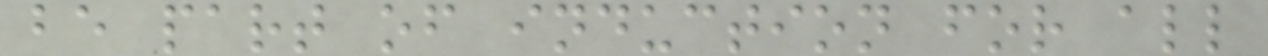be part of induction for all
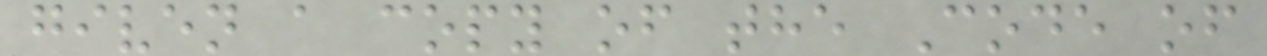given a copy of the Code of
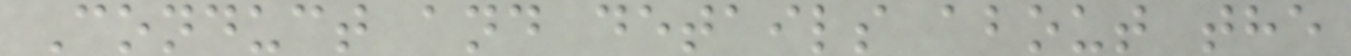Conduct and details about the
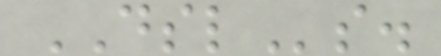DSLs.
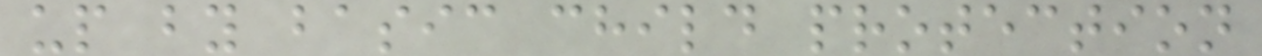up by basic child protection
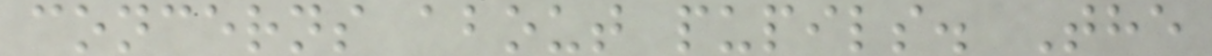concerns about pupils. The
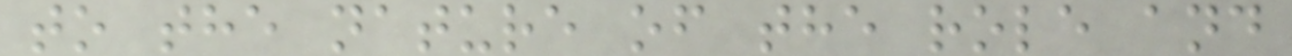to the nature of the role and
